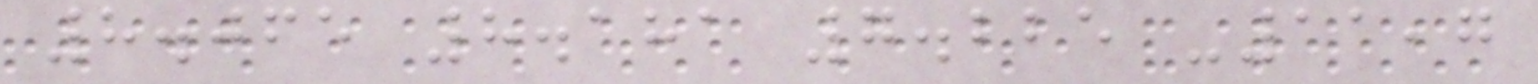8.065 8.181 7.225 -11,7
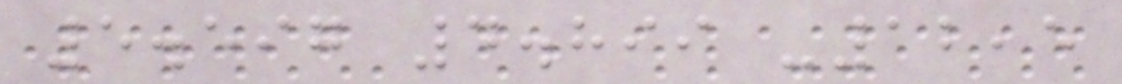5.597 4.899 -12,5
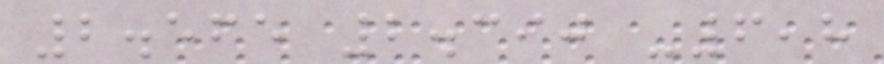2.565 2.390 -6,8
